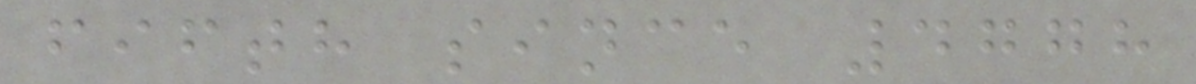fifth since 4778
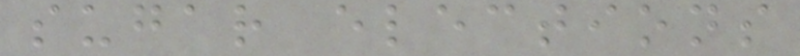sugar elections
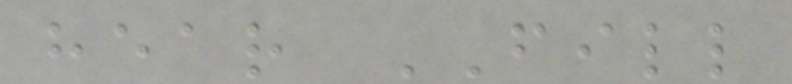hear FILL
